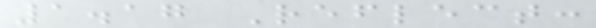1.17 Reflect:
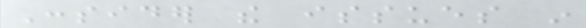Consider the issues in
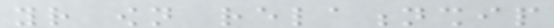your own relationship
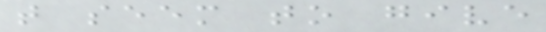that seem to give
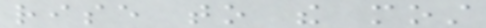rise to the most
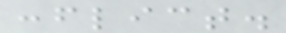conflict.
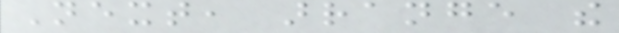Next, arrange the
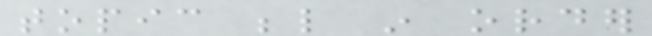topic below in order
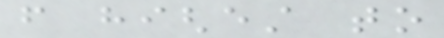from highest to
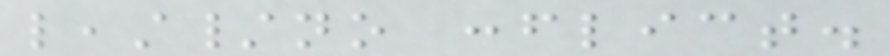least/no conflict.
